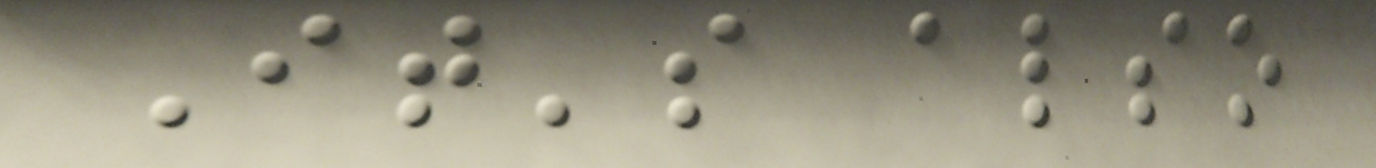It's also
